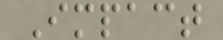Impact
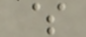$
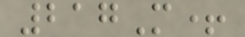217M+
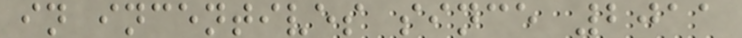in incentives since 2011
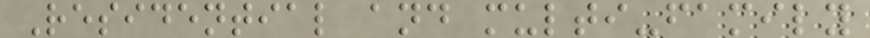Residential and multi-family
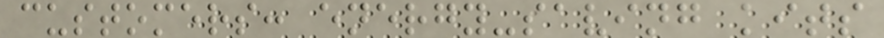customers: energy-saving kits
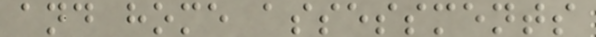and home assessments
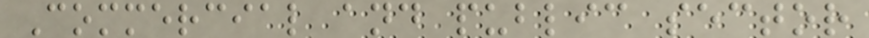Commercial and public sector
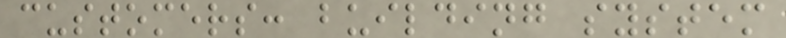customers: building system
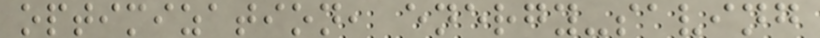optimization, energy-saving
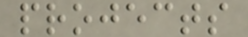projects
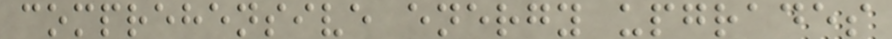comprehensive energy upgrades
